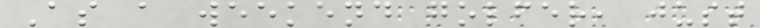As a weekend golfer, just
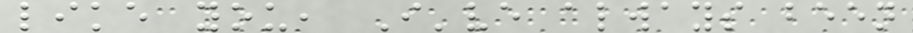like you, I've always been
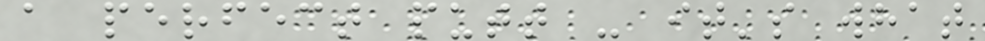a perfect putt - it's what
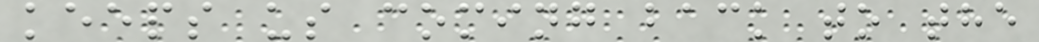keeps us coming back to the
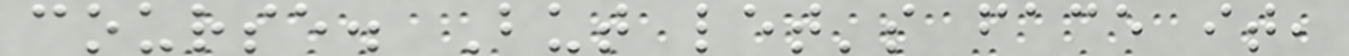course. But let's face it,
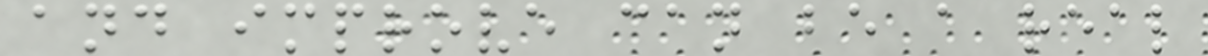and improve can be a real
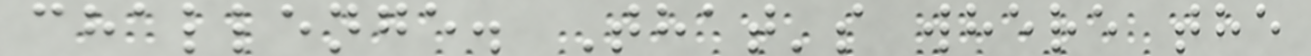challenge. That's where the
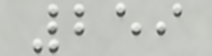259
